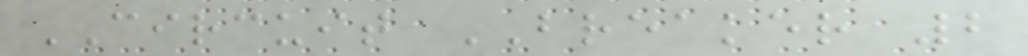CIRCUIT BREAKER 2
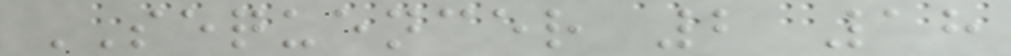SEQUENCER 2 18
